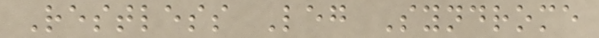Restless Leg Syndrome
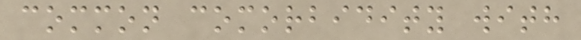common comorbidity with
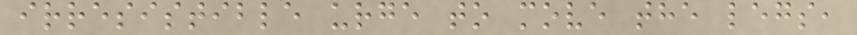irresistible urge to move the legs,
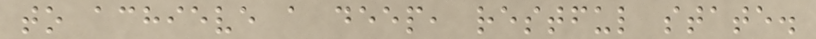to achieve a deep, restful state.
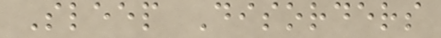Sleep Disorders
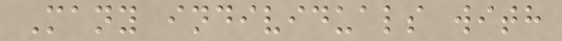Many individuals with
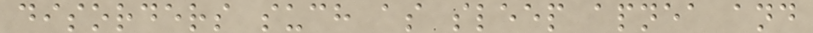disorders such as sleep apnea and
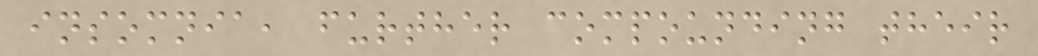insomnia, further compounding their
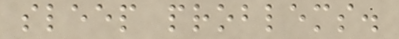sleep problems.
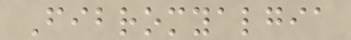Fibromyalgia
